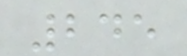245
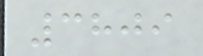3809
